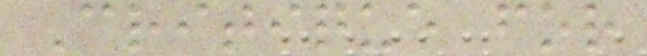Critique for
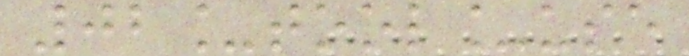02_tool_use
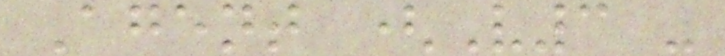Agent (V3 -
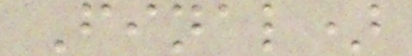Final)
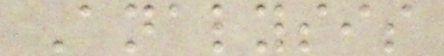Analysis
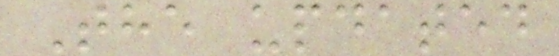The updated
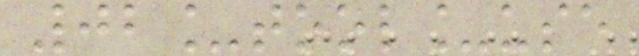02_tool_use
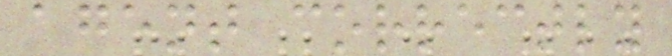agent correctly
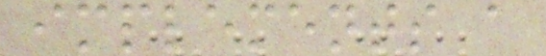implements a
